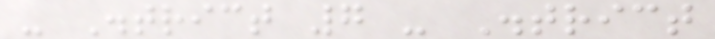- District 7 - District
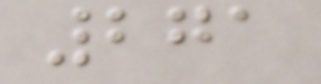271
